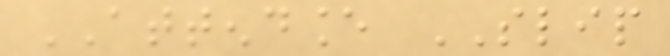ATTENDANCE SLIP
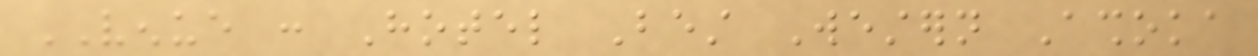VENUE : Hotel Best Western Ashoka
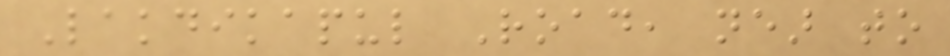Lakdikapul Road, near to
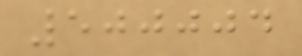500004
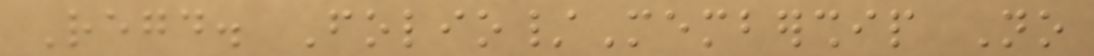Regd. Folio/Membership No
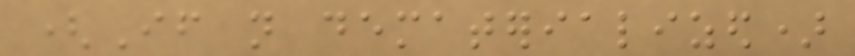(If not dematerialized)
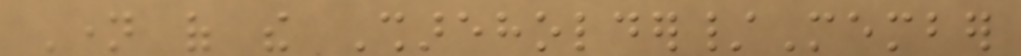Name of the Shareholder/Member
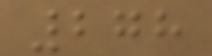278
